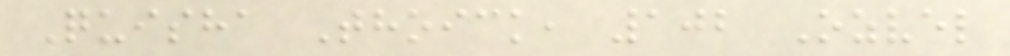Quisha Thoick, 102 Ozvel
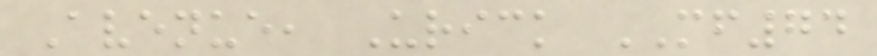Avenue, Urick MF74
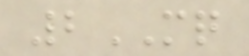2MQ
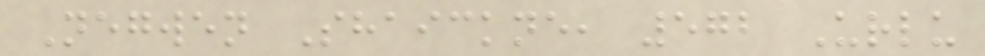Negwen Shaickne, 572 Urlu
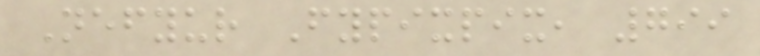Nefyur Fypixpix, 799
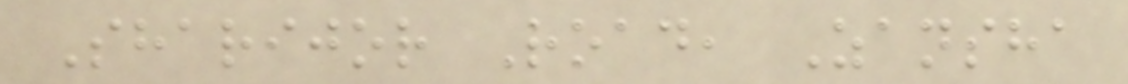Sharijor Road, Zansha
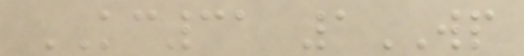KC31 1WP
